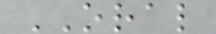ORAL
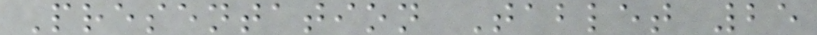Presentation Tablet 25
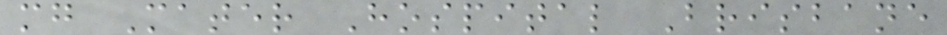mg Mater Hospital Brisbane
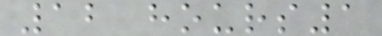12 hours1
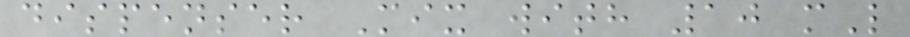dispenser Mix with 10 mL
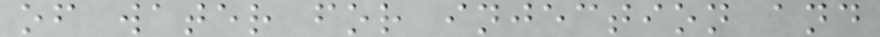of water for injection and
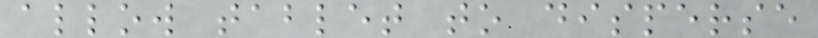allow tablet to disperse
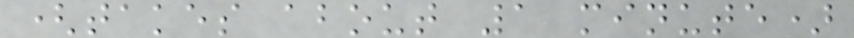(takes about 1 minute)
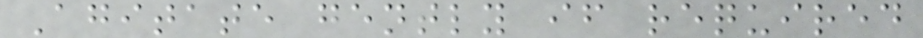Agitate gently if required
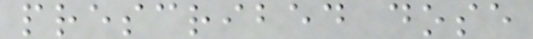prescribed dose
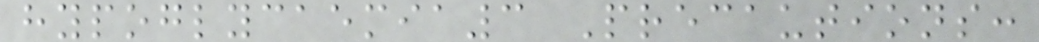hypoglycaemia3 Precautions:
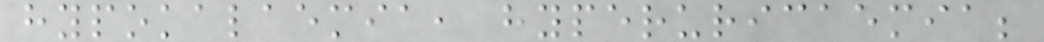hypokalaemia, hyperuricaemia;
